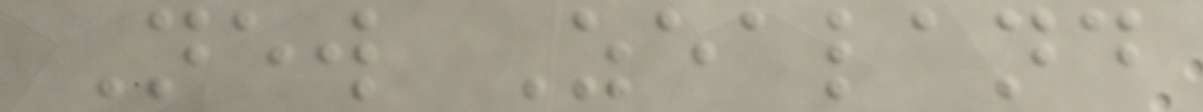New Zealand
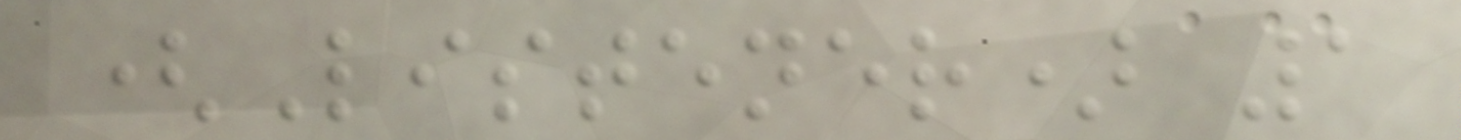(Listener) 1
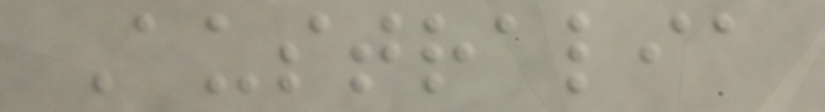Australia
